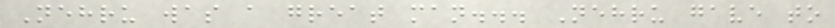Nehru was a great man... Nehru gave to
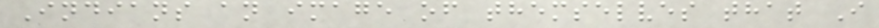Indians an image of themselves that I
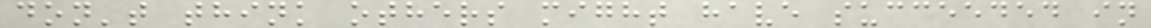don't think others might have succeeded in
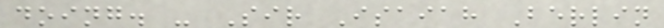doing. - Sir Isaiah Berlin
